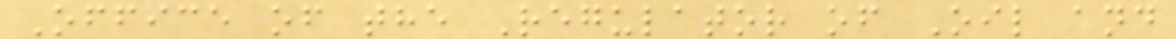Office of the Regulator of Oil and
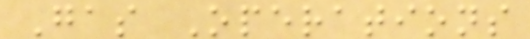Gas Operations
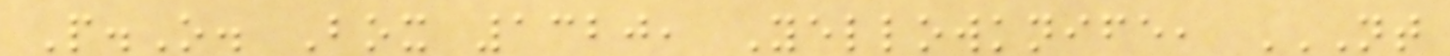P.O. Box 1320, Yellowknife, NT
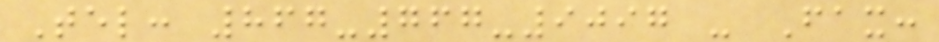Tel: 867-767-9097 - Fax:
